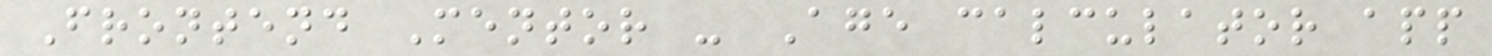Frontend Mentor - Age calculator app
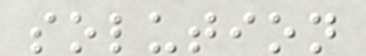solution
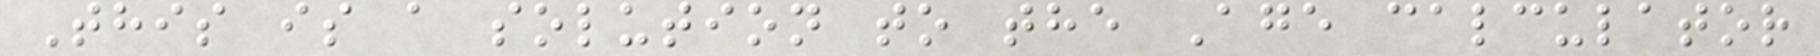This is a solution to the Age calculator
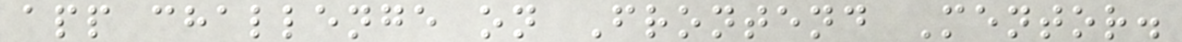app challenge on Frontend Mentor.
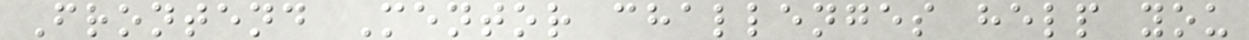Frontend Mentor challenges help you
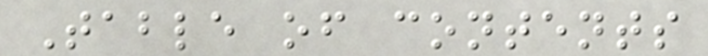Table of contents
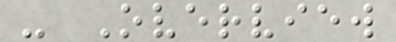- Overview
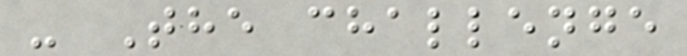- The challenge
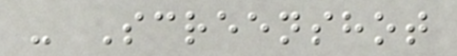- Screenshot
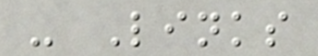- Links
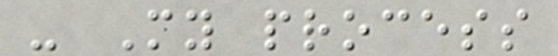- My process
